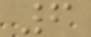6
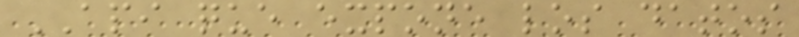API que expone los datos
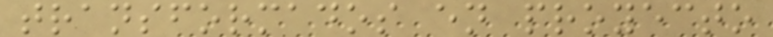transformados en proyecto
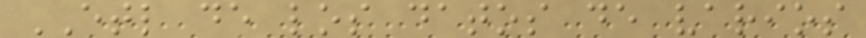ETL de los datos de varios
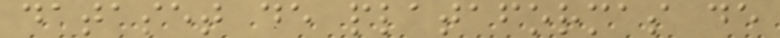dataset de plataformas de
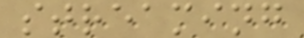streaming
